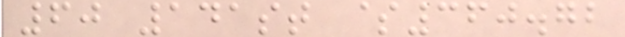60 141st $360.72
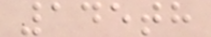145th
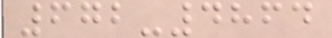672-4864
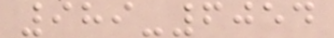989-6054
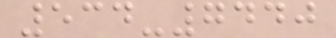534-7440
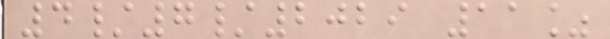4/7/2029 11%
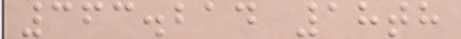363.214 18th
